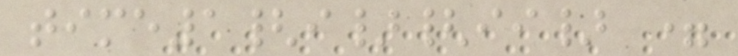time1{i}{ii} =
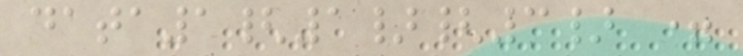data1{1}{3} =
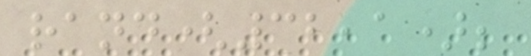rand(32,1);
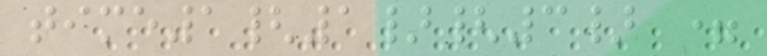time1{1}{3} =
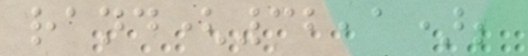rand(32,1);
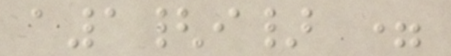a1{i} =
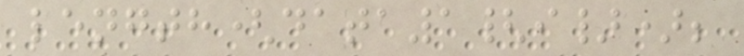length(data1{i});
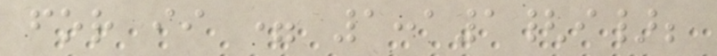for ii = 1:a1{i};
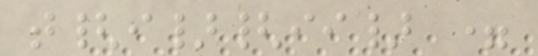t{i}{ii} =
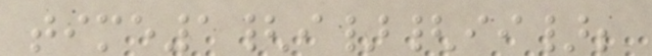time1{i}{ii};
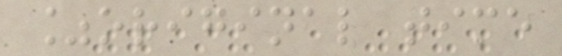%original time
